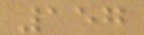157
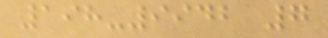198-9942 7
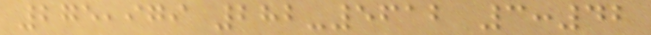275,979 282-5612 3:42
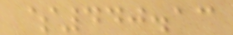$440.13
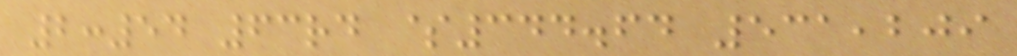2:54 63rd $344.64 531,209
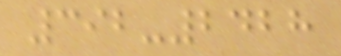392-2428
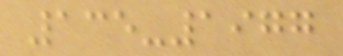135-1977
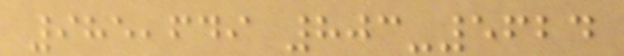985,649 803-5624
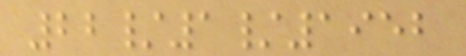22/1/1952
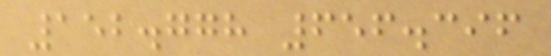152.778 656.396
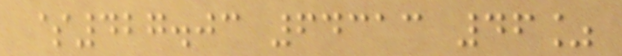$427.03 64313 46%
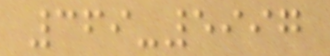369-5997
